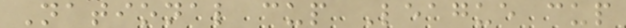National cup League cup
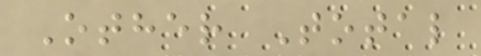Other Total
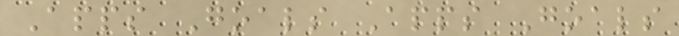Apps Goals Apps Goals
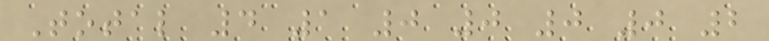Total 4 1 0 0 0 0 2
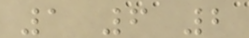1 6 2
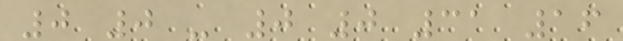0 0 - 0 0 31 16
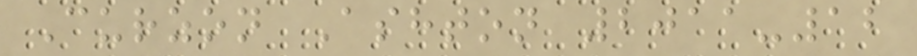Curzon Ashton 2011-12
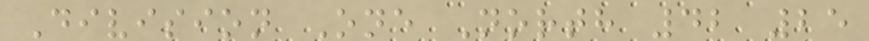Division One North 42 25
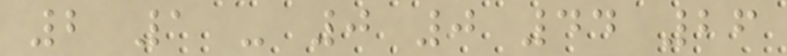2 1 - 0 0 44 26
